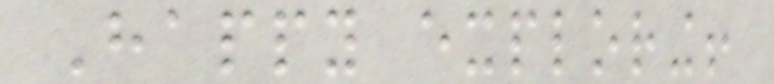Happy exploring!
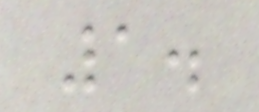1.
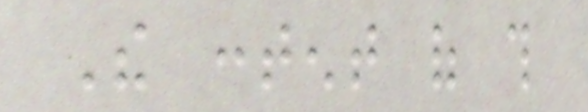The content of this
